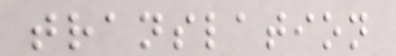translation
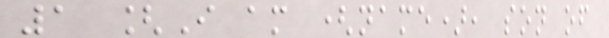1 [I am (name), son of
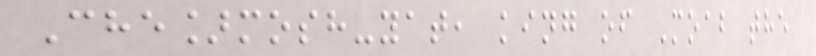Che]mosh-yat, king of Moab the
